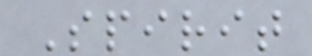Spirit
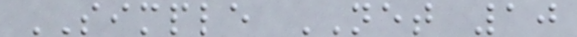SIMPLE NET 10
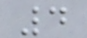4
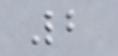2
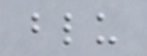blu
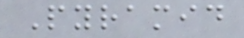Pyramid
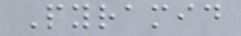Pyramid
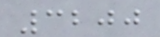3200
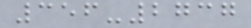356-2737
